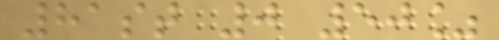81st 0 50%
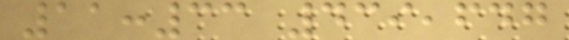11:33 439,647
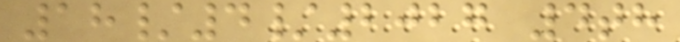18/4/2027 4th
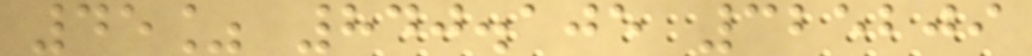45% 840.105 325209
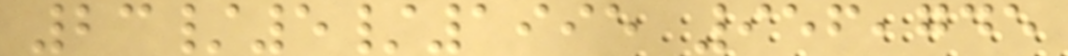23/5/1995 956,745
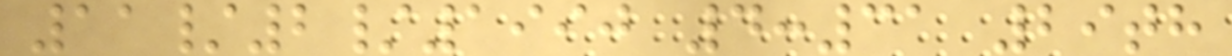11/2/1990 4:31 29th
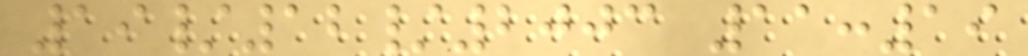19/12/2003 11:19
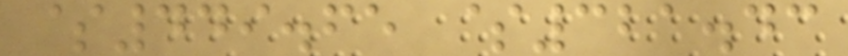$449.65 $321.43
